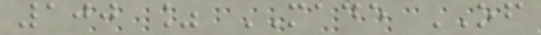100 % MADE OF
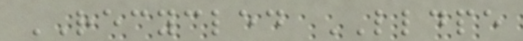RECYCLED LLDPE
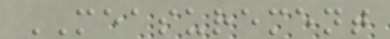MEASUREMENT
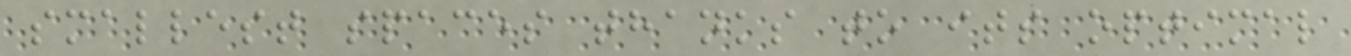smallest spaces thanks to its optimal
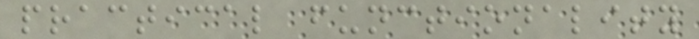practical functionality
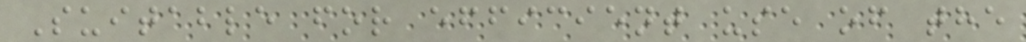Suitable for efficient use of the
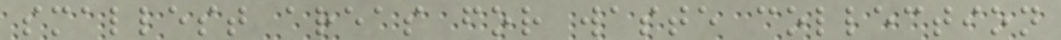smallest areas for waste collection
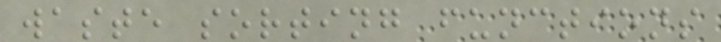waste sorting functions
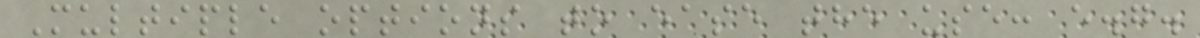Multiple options to ease the use: e.g.
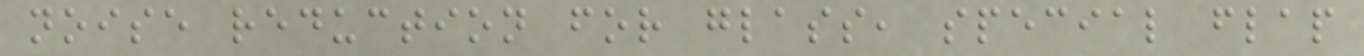noise reduction for glass, special flap
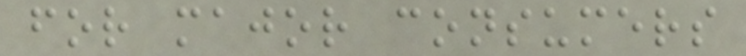for major consumers
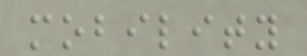mobility
